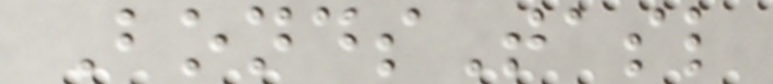BondsTasl
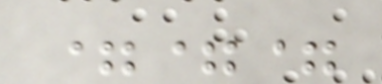===
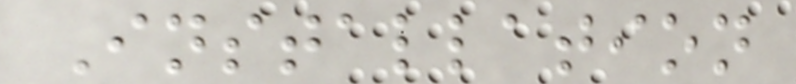Installation
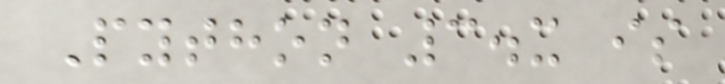Python 3.x is
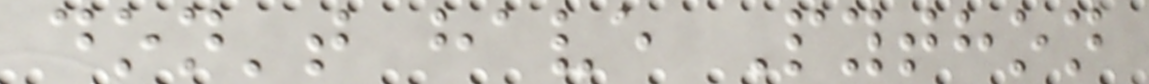don't have Python
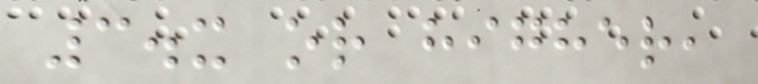3.x or higher,
